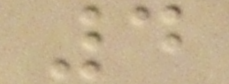4
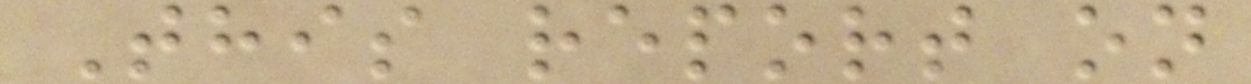This report on
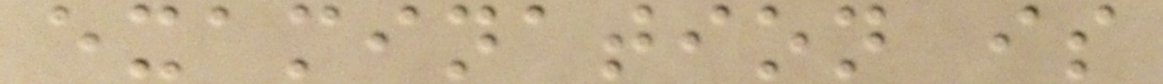examination is
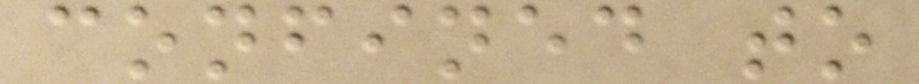confined to
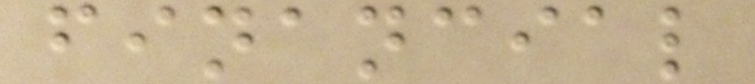financial
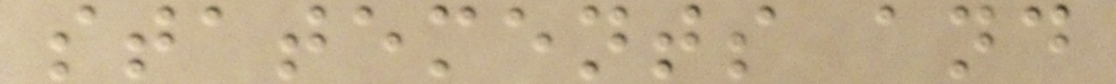statements and
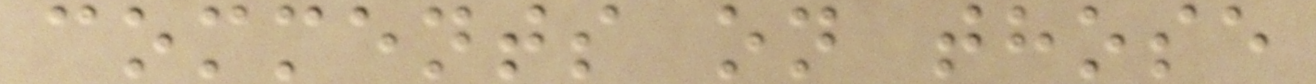comments on those
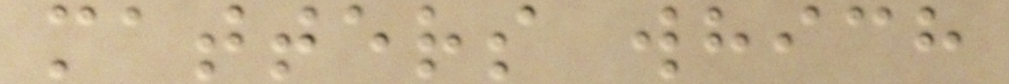matters which
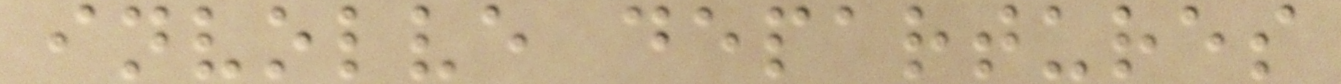involve departures
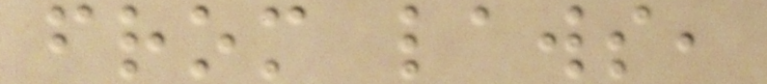from laws,
